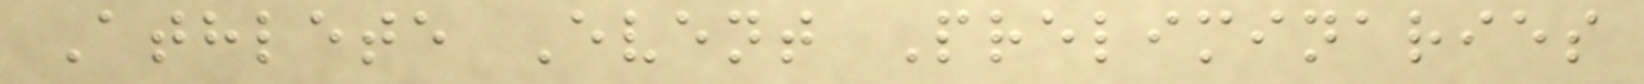Athlete Event Preliminaries
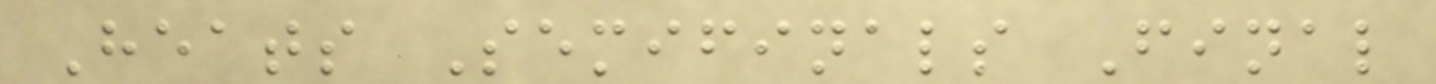Heats Semifinals Final
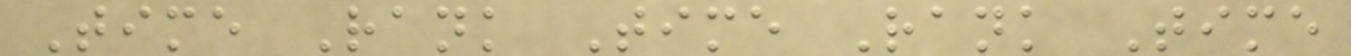Time Rank Time Rank Time
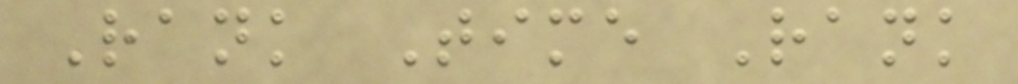Rank Time Rank
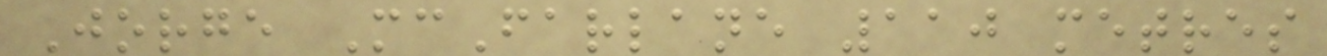Jorge McFarlane 110 metres
